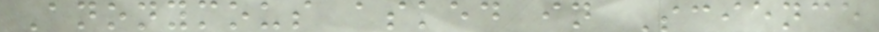Anonymous asked in Science
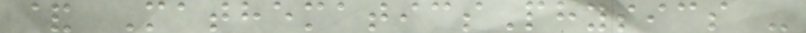& MathematicsPhysics -
